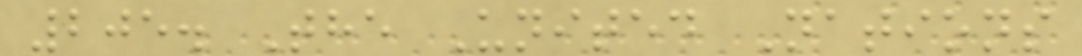205. The United Nations
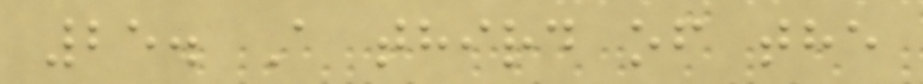25. A third of the
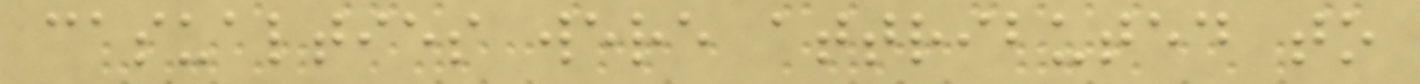casualties were attributed to
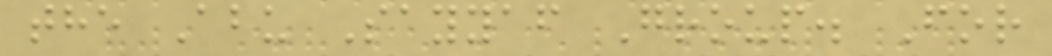the Abu Sayyaf Group. For
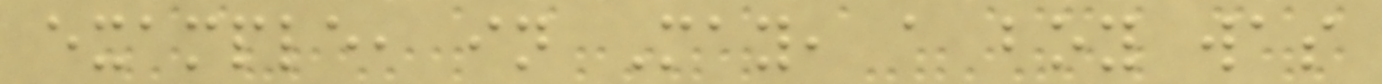example, in May, a boy was
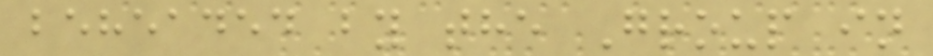beheaded by the Group in
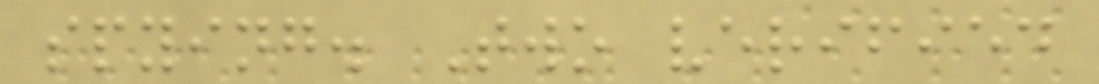spying. Two verified
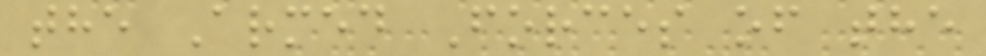the Armed Forces of the
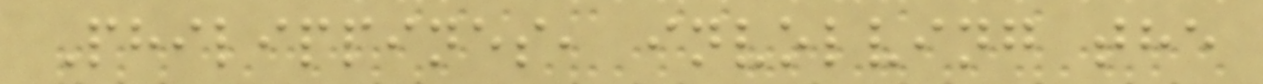Philippines, involving the
